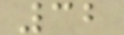32
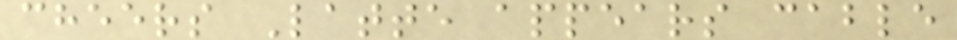cheers Latte appears cable
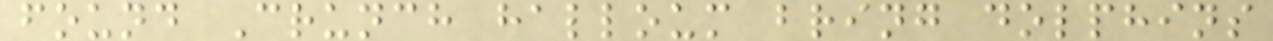found Crunch halloum bring dolphins
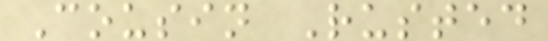Cousin Rusted
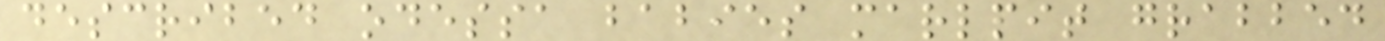described odessa babies marlpit grabbed
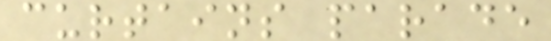curtains parade
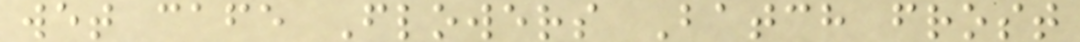wet cafe Flowers Batch frost
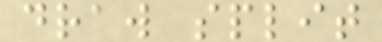draw split
